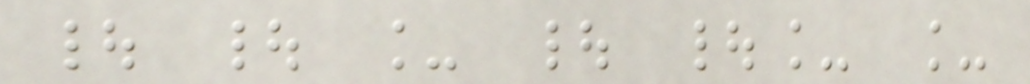| | _ | |_ _
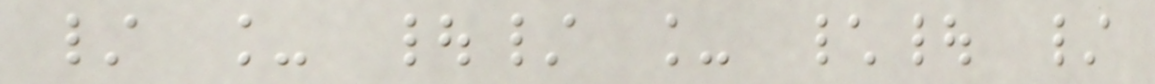/ _ |/ _ \| /
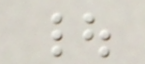|
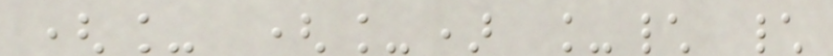(_ (_) _\ \
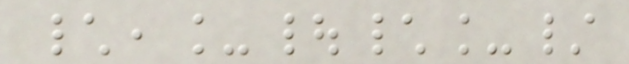\,_|\_/
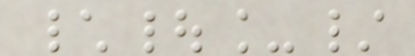\|_/
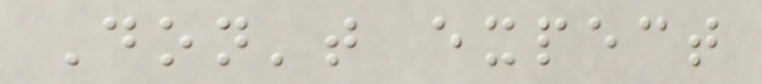Don't expect
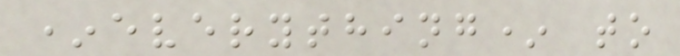*everything* to
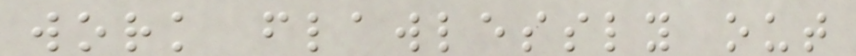work flawlessly out
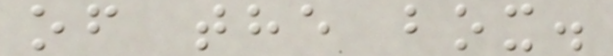of the box.
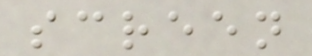screen
